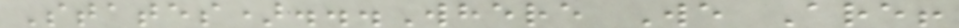States)...Where We Are!
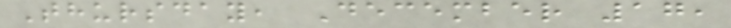Thursday, December 17,
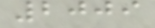2009
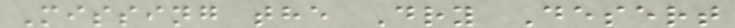Missing the Dry Desert
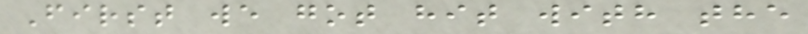First we got hit with the
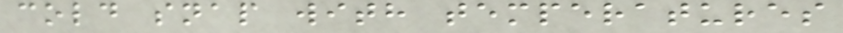cold snap with temperatures
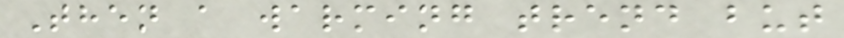Then a warming trend but
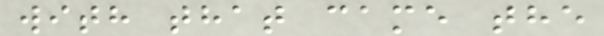with that came the
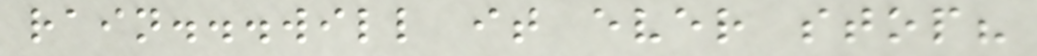rain...will it ever stop?
